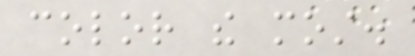color the most.
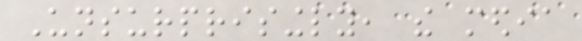Unsurprisingly, the media
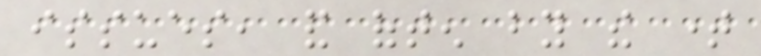issues, and often by the time
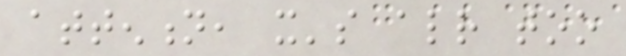attention, it's already too
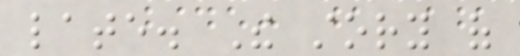late. The story of
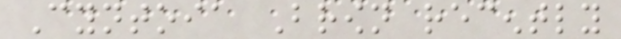Cyntoia Brown recently
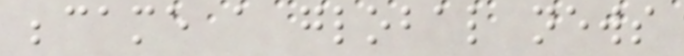became a global news
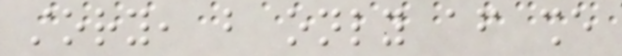story, but only after she
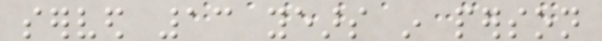served 13 years in person
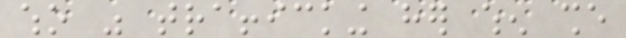who was trafficking her when she
